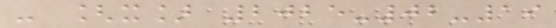- [x] 2025-02-19
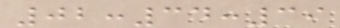02:34:39
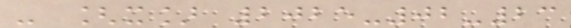- [x] 2025-02-23
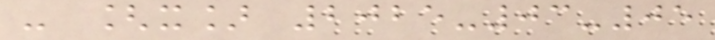- [x] 2025-03-05
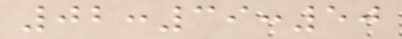02:39:50
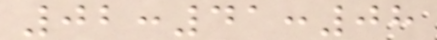02:41:08
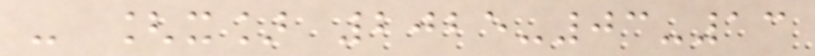- [x] 2025-03-13
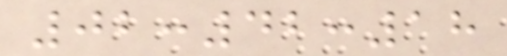02:42:18
